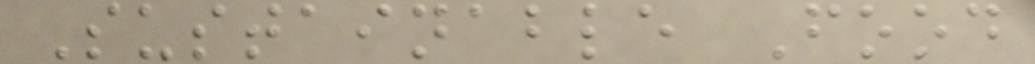Sustainable Food
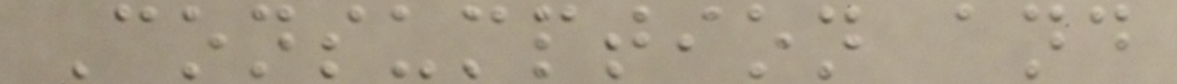Consumption and
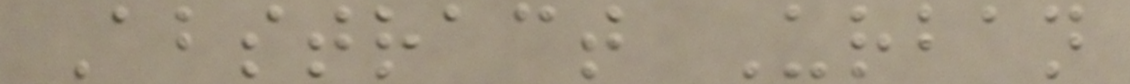Abstract Urban
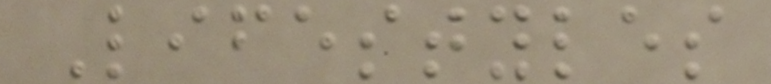Lifestyles
